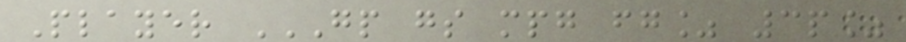Player GP GS MPG FG% 3P%
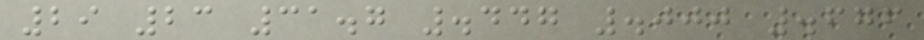29 23 31.7 .447 .000 .676
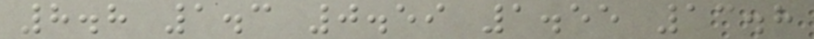8.8 1.3 0.59 1.55 13.8
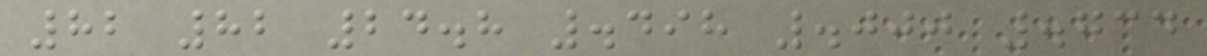82 82 24.8 .498 .000 .734
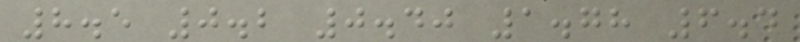8.5 0.2 0.40 1.78 6.4
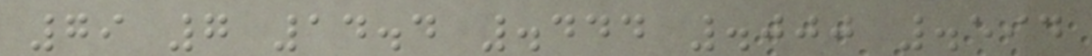79 7 14.4 .444 .000 .594
